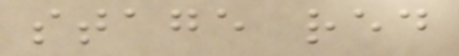stage red
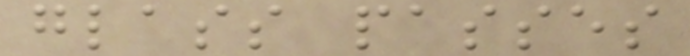glass passes
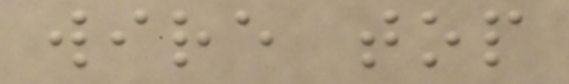wire top
